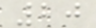20
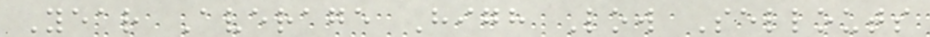Year Average High Low Sellouts
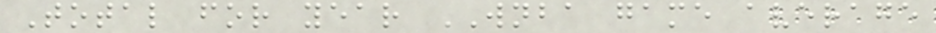Total for year WNBA game average
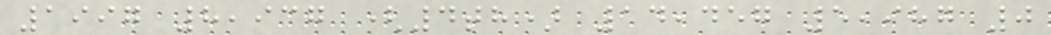1997 8,937 (4th) 14,457 5,987 0
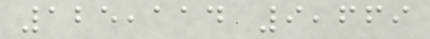125,114 9,669
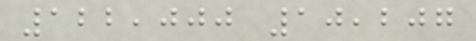122,000 10,207
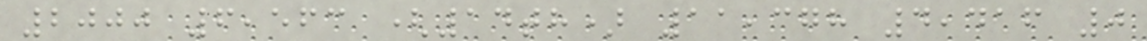2000 6,563 (14th) 11,378 4,416 0
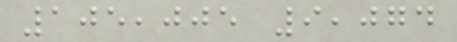105,005 9,074
